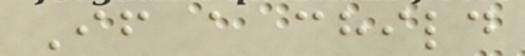If a child
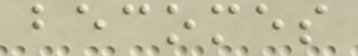becomes
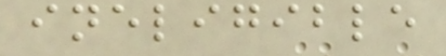ineligible
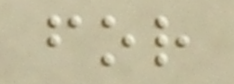for
